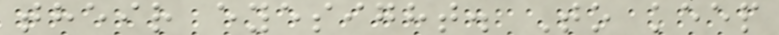their eyesight. To keep
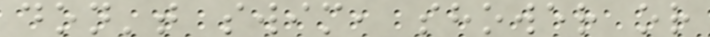don't swim, shower or
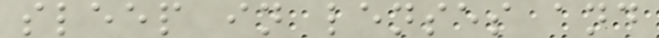sleep in lenses and
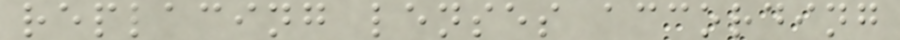replacing lenses according
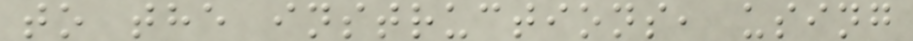to the instructions, using
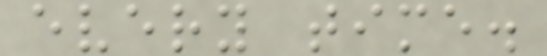every time.
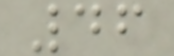46
